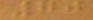70
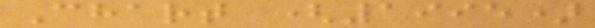Chart (1995)
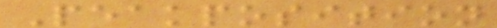Peakposition
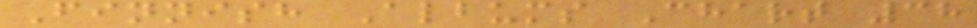Finnish Albums Chart 38
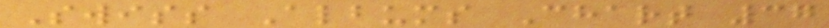Swiss Albums Chart 37
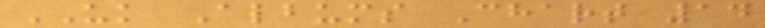UK Albums Chart 14
